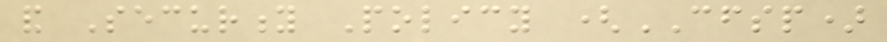and Security Policy (CFSP)
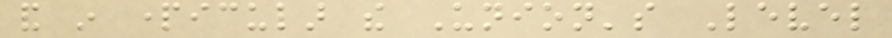and in particular the Union's Level
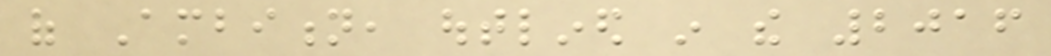of Ambition, outlined in the 2016
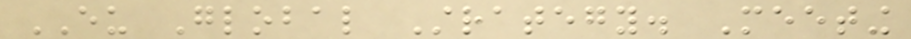EU Global Strategy. Meeting
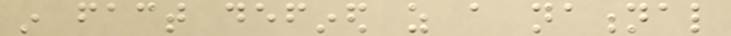in fact defined as a national
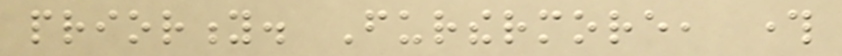priority. Furthermore, through
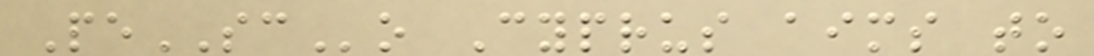PeSCo Cyprus aims to
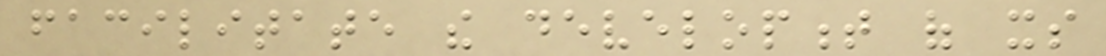facilitate the development of its
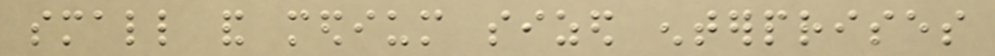small and medium sized enterprises
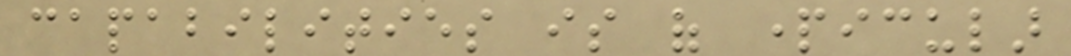capabilities is of particular
